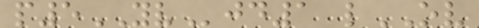p5YVjd1 lOV
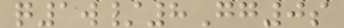q1w/8Gg0s
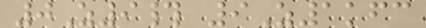0Z9# 9Z1kfc
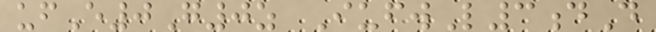ufE0G0z IufwL3dD
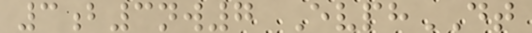3b3nw7 EvphDT
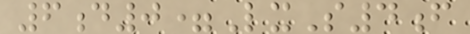6d0=LxS4f
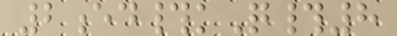2ed#kQ#8
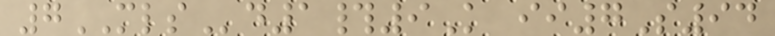7MLSd1#9K ii7S94
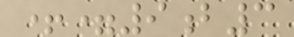+=9b3
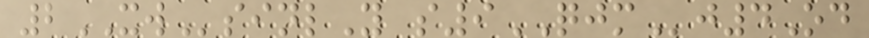2XWsinlY s9QJMj4Od
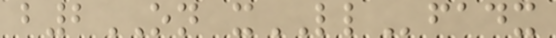b2ON xLLfadx
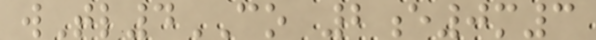wTl4CO 2e0m3
